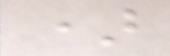)
